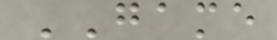GAME
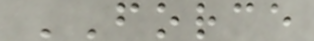FORCE
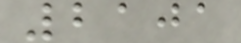2101
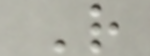R
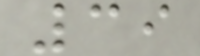39
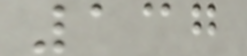137
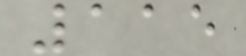115
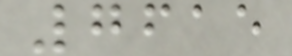7615
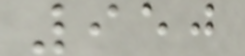950
